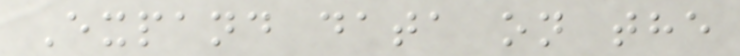Expand data on the
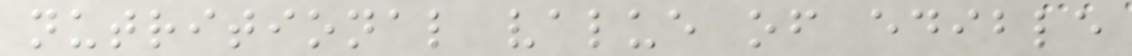nutritional value of edible
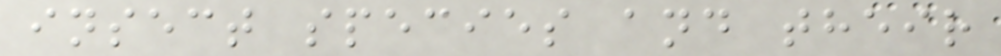insect species and their
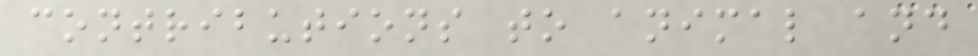contributions to animal and
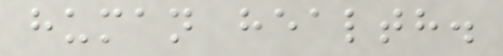human health.
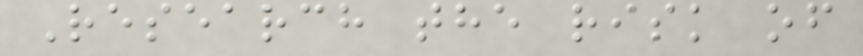Research the risk of
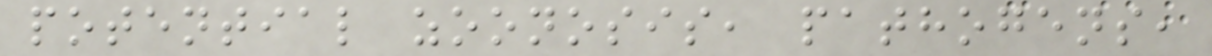potential zoonosis, pathogens,
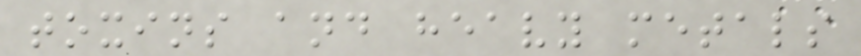toxins and heavy metals
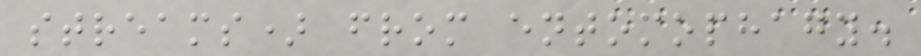streams) from entomophagy.
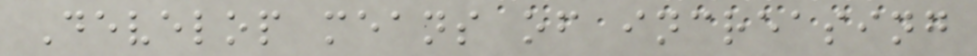Develop means of increasing
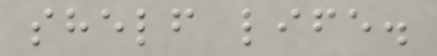shelf life.
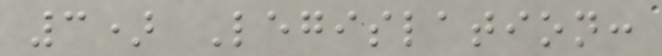3) Legislation:
